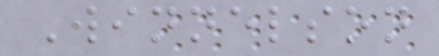Winnelson
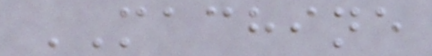MACHINE
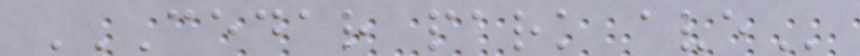CEDAR PARK AVE
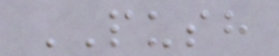PUSH
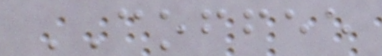COFFEE
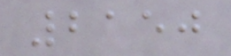2150
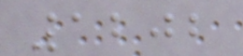1202
